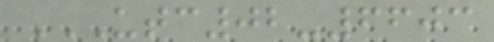UTC02-6603
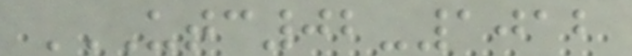UTC02-1012
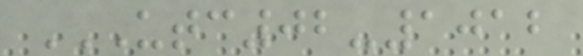UTC02-1012
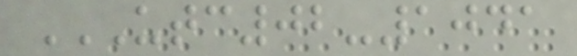UTC02-1041
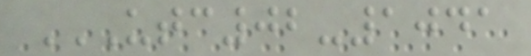UTC02-1041
